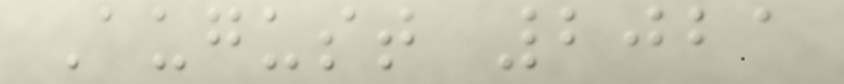August 2021
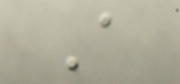A
